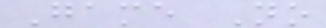Game No
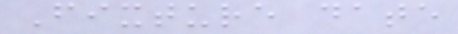Fixture date
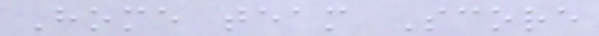Home team Score
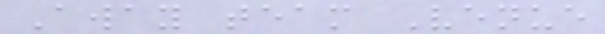Away team Venue
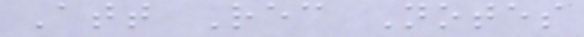Att Rec Notes
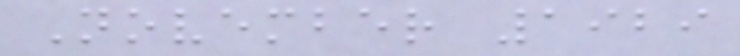November 1929
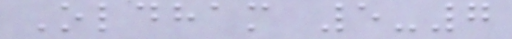Oldham 5-7
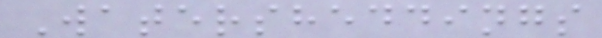Watersheddings
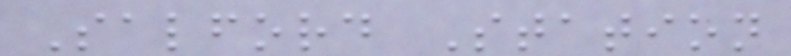Salford Station
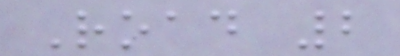Road 2
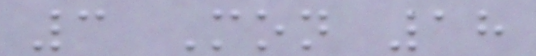3 Mon 18
